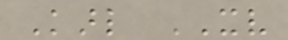Karl XV
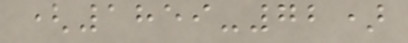(1859-72)
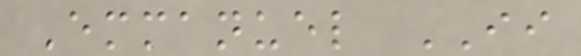Emmanuel II
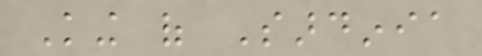King of Sardinia
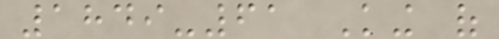1849-61 King of
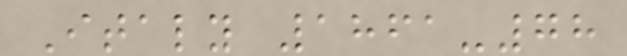Italy 1861-78
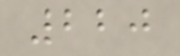220
